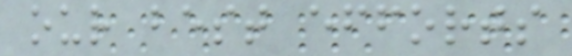our best efforts
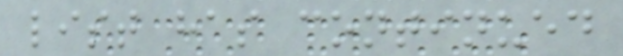list has continued
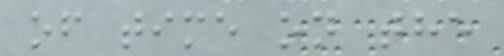of time on the
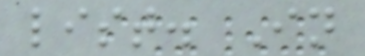list. In
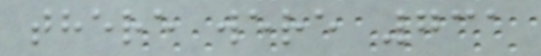there were 731
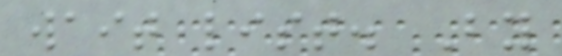wait list. By
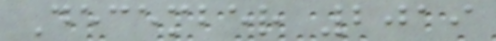December 2019
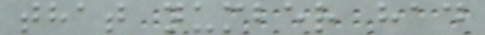that number had
